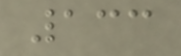133
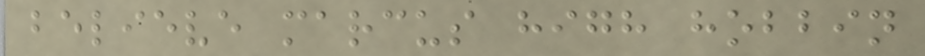believe marcus high hobbin
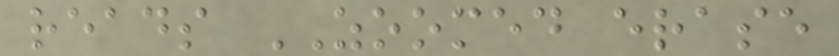reads ZOOMED erase
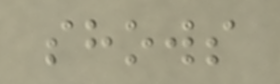shows
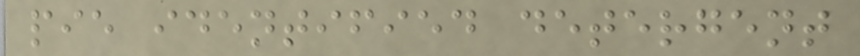pie identified detergent
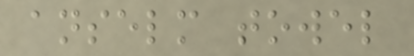anselm towel
